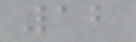12
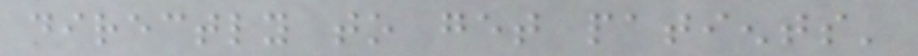directly to get patients'
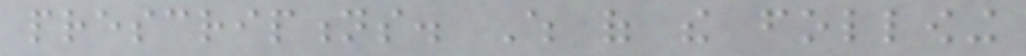prescriptions. Which of the following
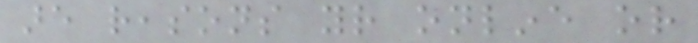are reasons your online or
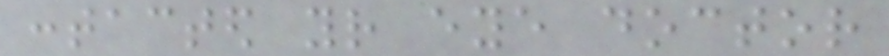contacted your eye doctor
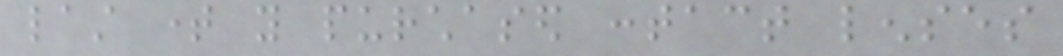last time you purchased contact lenses
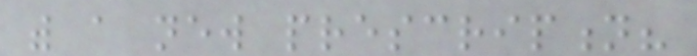with a new prescription?
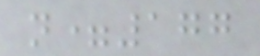n=177
